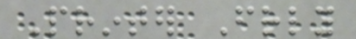Printer Friendly
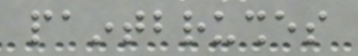paintbrushes
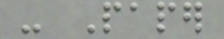- Paper
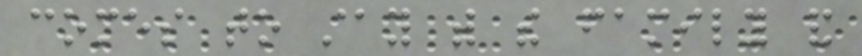comes to stay with the family and
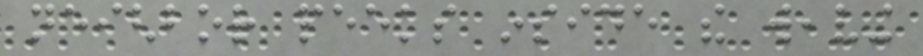neighbor peeks inside the weaving
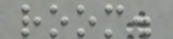room.
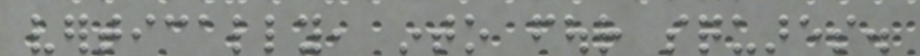vertically, into four squares.
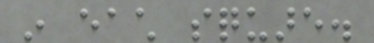in each square.
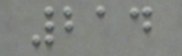214
